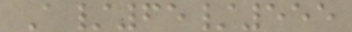A/65/555
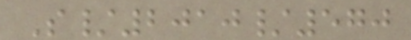S/2010/570
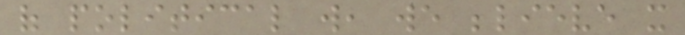of political will, we believe it
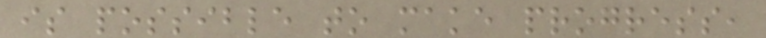is possible to make progress,
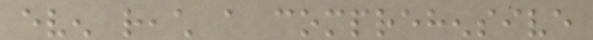even reach a comprehensive
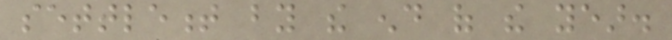settlement by the end of the year.
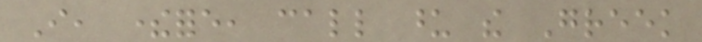I, therefore, call upon the Greek
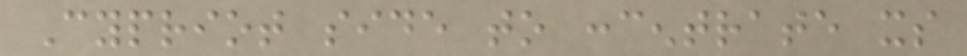Cypriot side to concentrate its
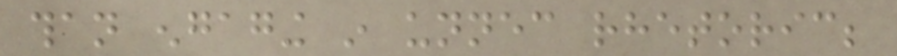than engaging in unnecessary rhetoric;
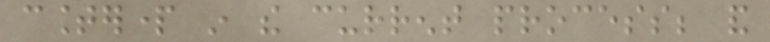counterpart in the current process; and
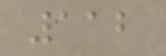112
